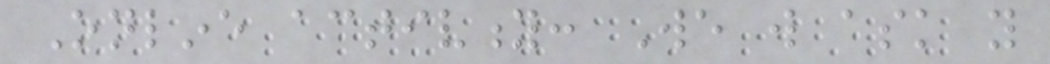Online activity: We will ask you
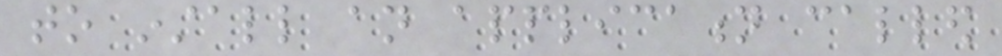to install an application called
